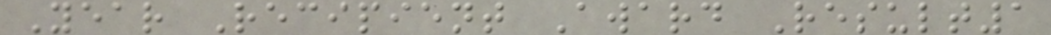Year Recipient Award Result1
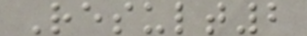Result2
